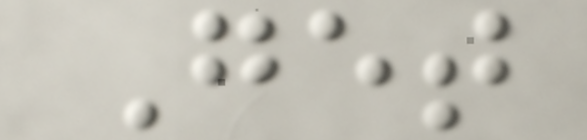Get
